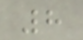8
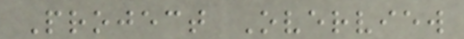Project Overview
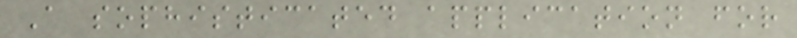A sophisticated application for
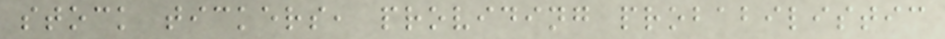stock tickers, providing probabilistic
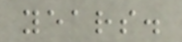years.
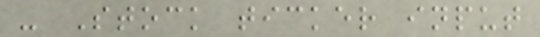- Stock ticker input
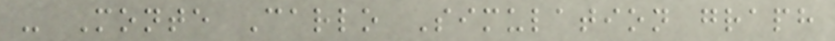- Monte Carlo Simulation graph
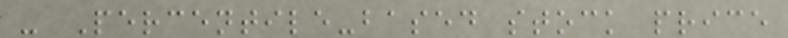- Percentile-based stock price
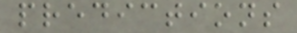predictions
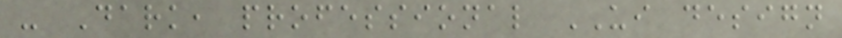- Dark, professional UI design
